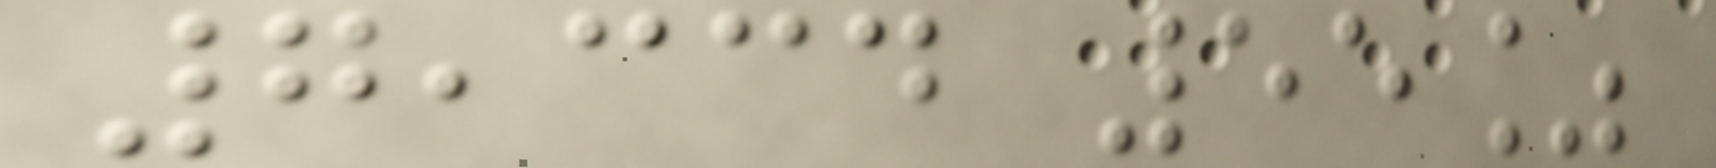7,334 55%
